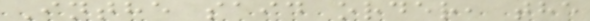Inthe said order, the
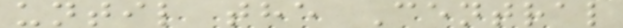until the Central
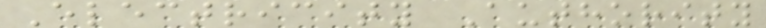Electricity Authority
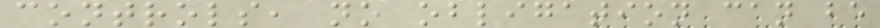controls, no obligation can be
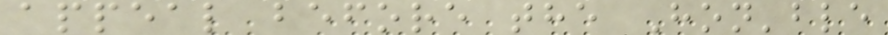appeal before the Hon'ble
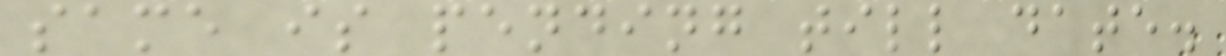same is pending till date.
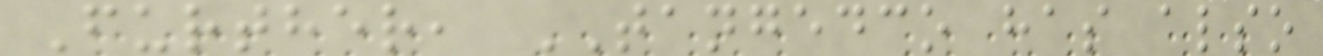Further, TANGEDCO has also
